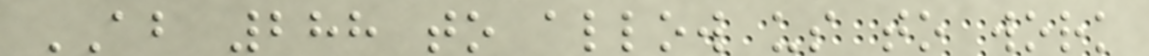AB 288 to allow us to work
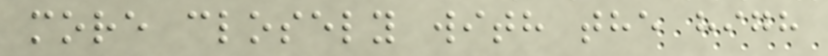more closely with the high
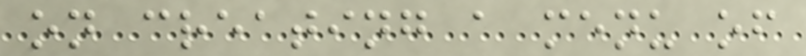on creating a menu of
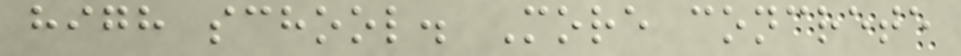high school. More concrete
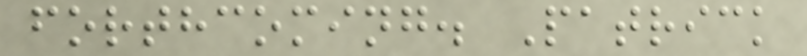forthcoming. Patrick
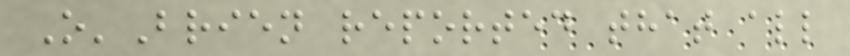O'Brien reported that all
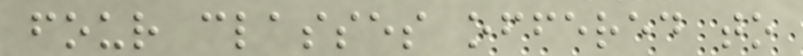four classes offered to
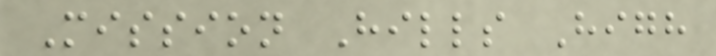Mission Hills High
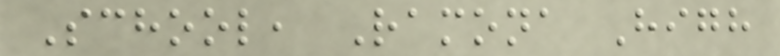School, Ramona High
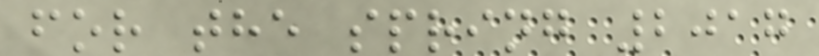for the spring 2017
